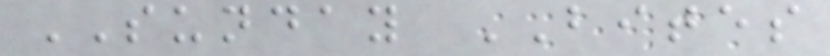SUNDAY BITES
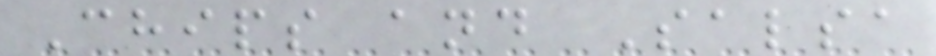Chips and Salsa
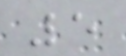5
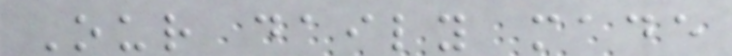Our daily made
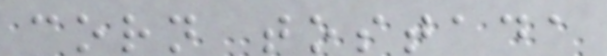corn tostada
